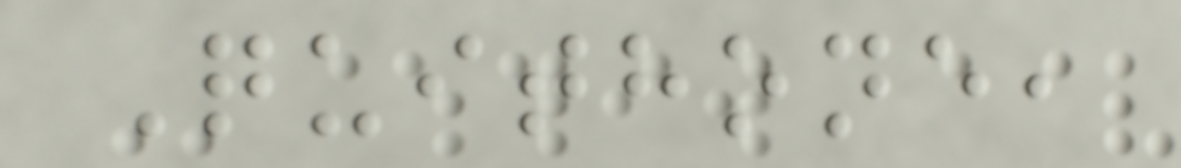Quithone,
